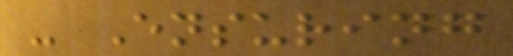- Ensuring
